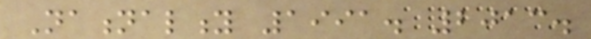Nationality 1991. 2013.
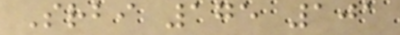Srbi 175 101
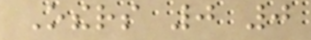Others 0 0
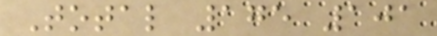Total 175 101
